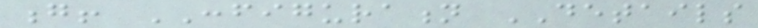g! CONFIGURATION DETAILS
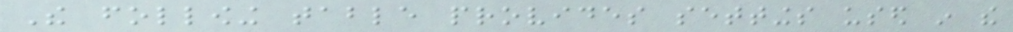The following table provides settings used in the
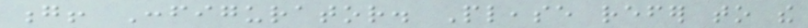g! Configurator. Please refer to the
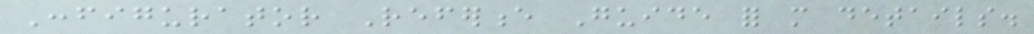Configurator Reference Guide for more details.
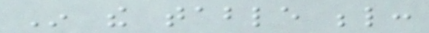In the table below:
